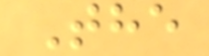The
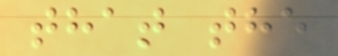that the
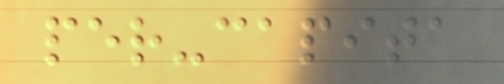per-capita
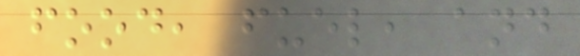food, fuel, and
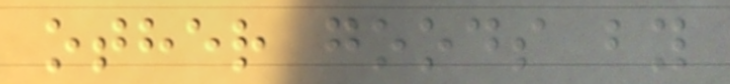other goods by
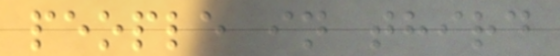people in third
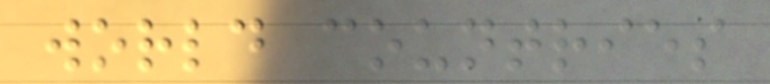world countries
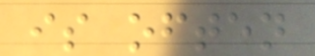is often
